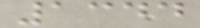1344
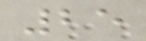25
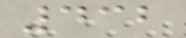432
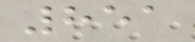851
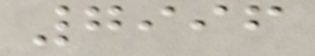7996
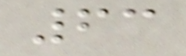63
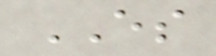ES
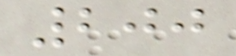200
